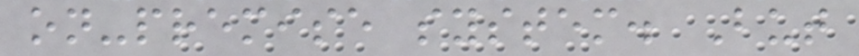on-premise system. But
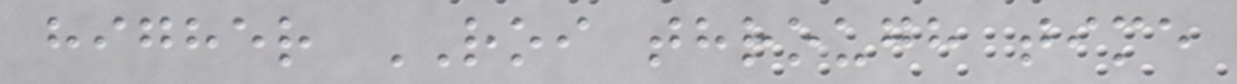higher ROI through time
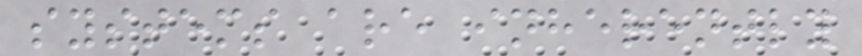systems are inherently
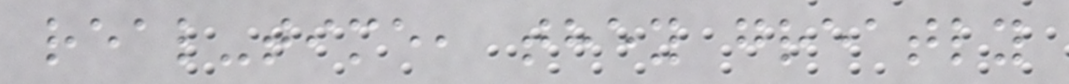real-time, they greatly
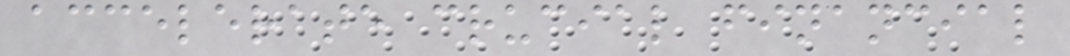accelerate crucial financial
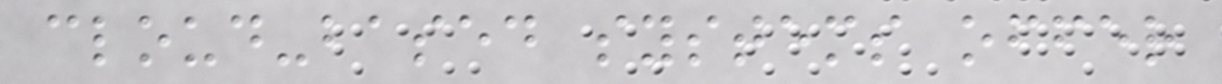cloud-based systems offer
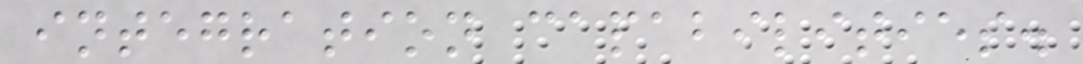integration capabilities.
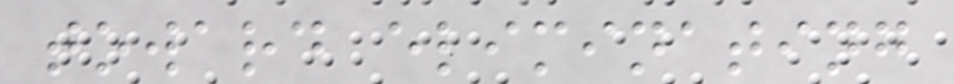toward eliminating
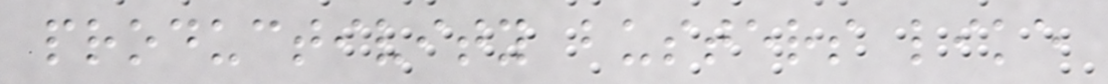productivity busters like
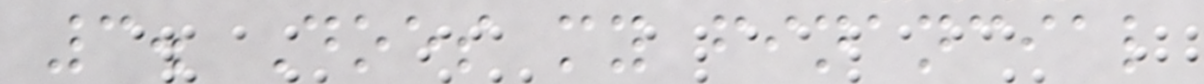3. Does my financial
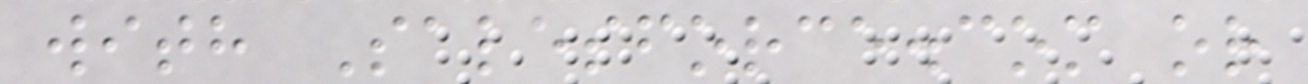with Salesforce.com or
